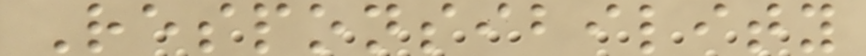Responsibility
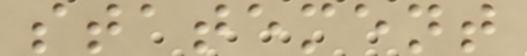statement
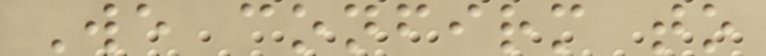We confirm to
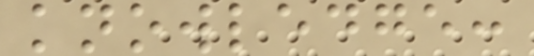knowledge:
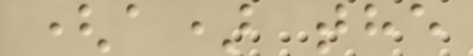(a) the
